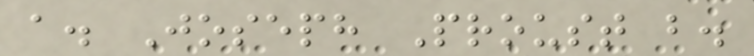a. Joseph Proust b.
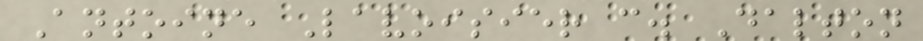Antoine Lavoisier c. Dalton
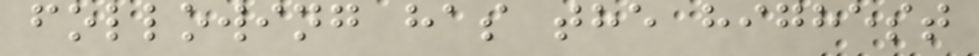following has the highest
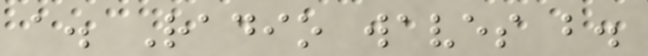a. Radio waves b.
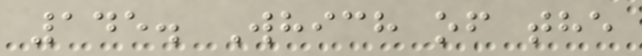145. Which of the
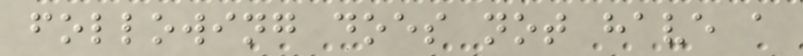following does not have a
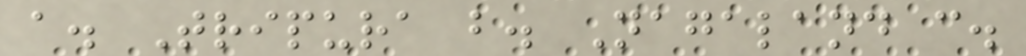a. Tripura b. Nagaland c.
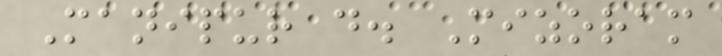Manipur d. Mizoram
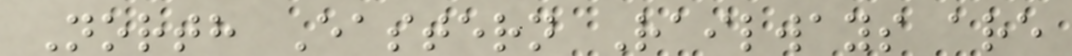North Eastern Railways are
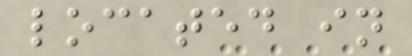located in
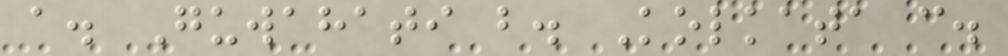a. Guwahati b. Kolkata c.
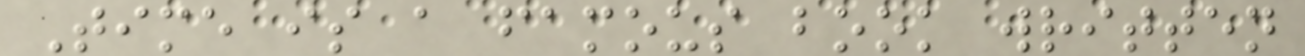Time is a famous book written
